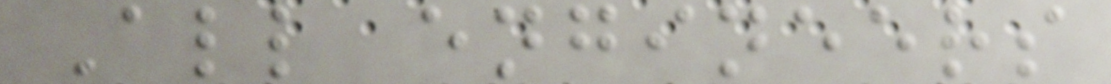All engineers
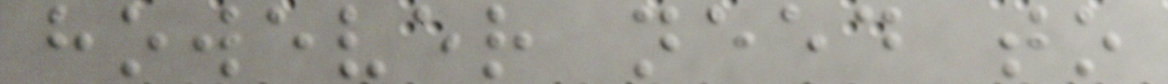however need to
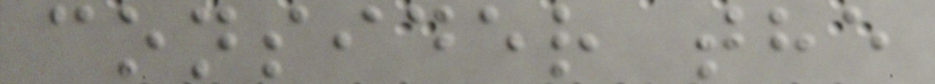consider the
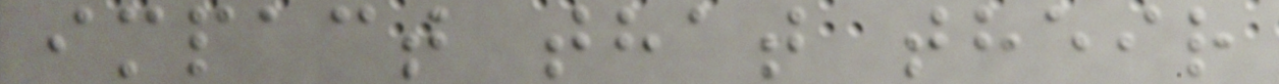impact that their
